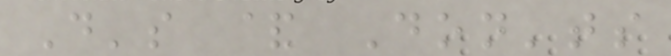Do's & Don'ts
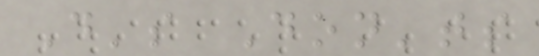Do's Don'ts
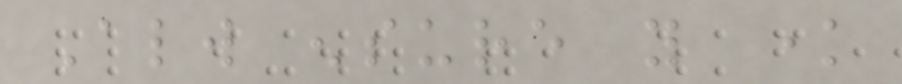Always ensure you know
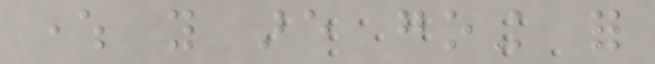where you are going for
